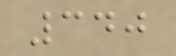340
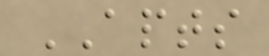APTS
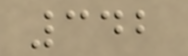342
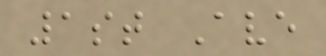1st Ave
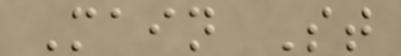Main St
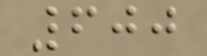600
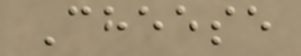Cheese
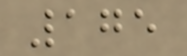175
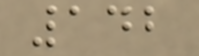142
